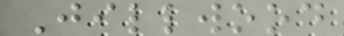Jillwood
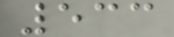533
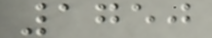1750
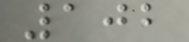102
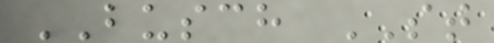BUSCH ST
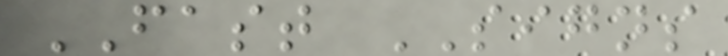FAST SIGNS
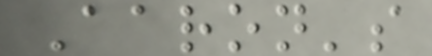Aaron's
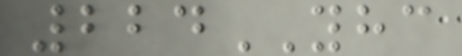224YHC
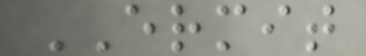ERMIT
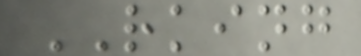RKING
